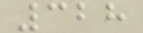328
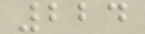224
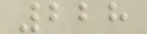228
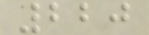220
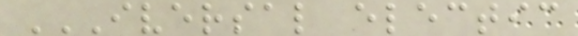IVERSAL ELECTIC
